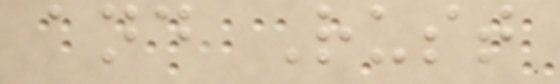and Rust
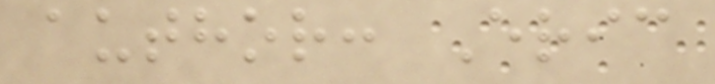author: Eric
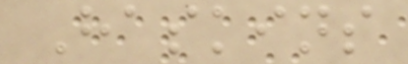Haskins
